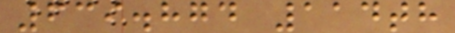639.874 114th
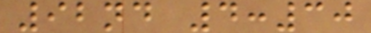92nd 4:30
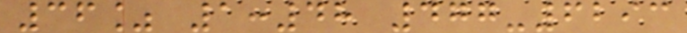36% 1:48 477-6293
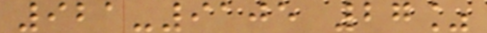921-9105 27%
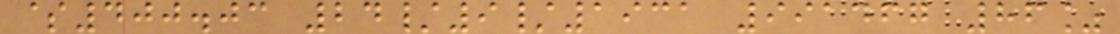$400.03 24/9/1931 991467 86%
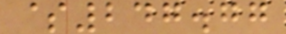$247.77
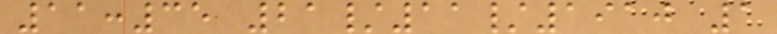11:35 21/11/1910 1
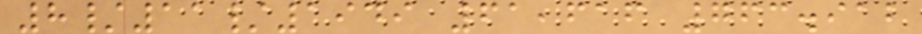8/11/1949 61,616 763.912
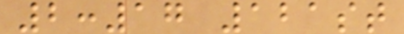2:17 121st
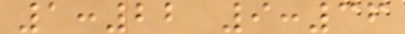1:22 9:36
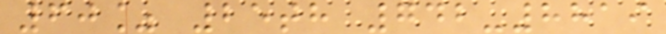60% 25th 742-8819
